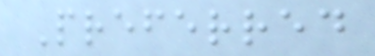Preferred
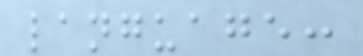language:
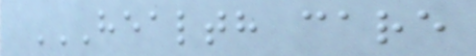HEALTH CARE
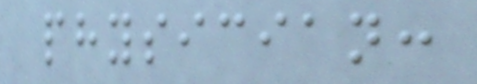physician:
